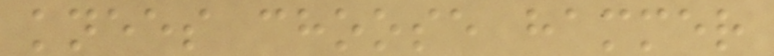knees choose hammer
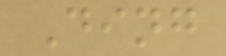Ding
